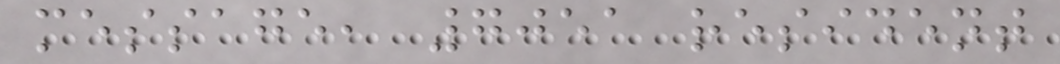message, 7051 resident
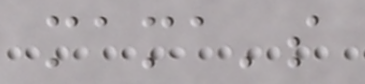mama's
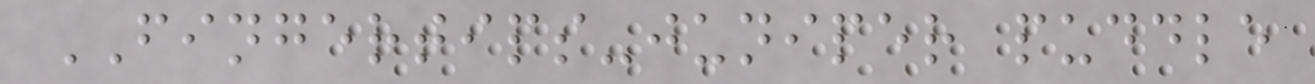FINGERTIPS-juniper puddle
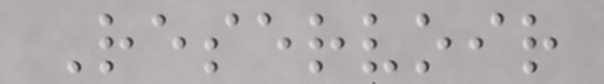Reservoir
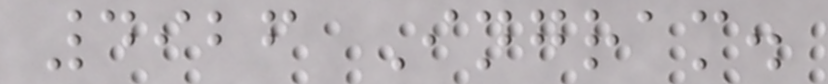4926 Ingram.
